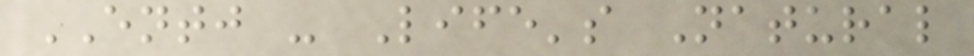ENTJ - Life's Natural
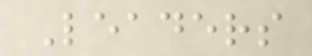Leaders
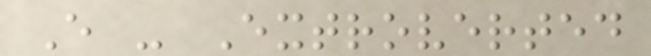E - Extroverted
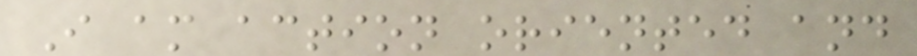I am action oriented and
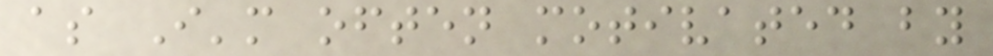as I'm often motivated by
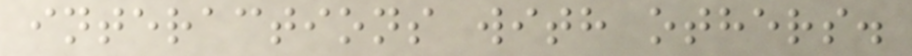interactions with others.
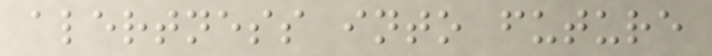alertness into future
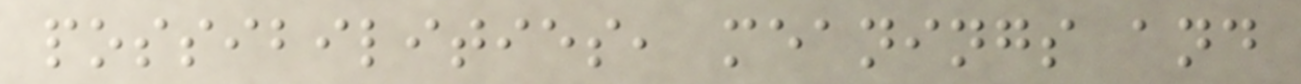possibilities, meanings and
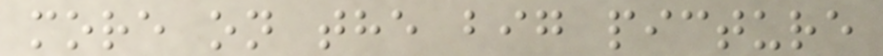more on the big picture
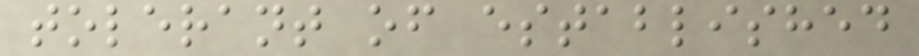tolerant of established
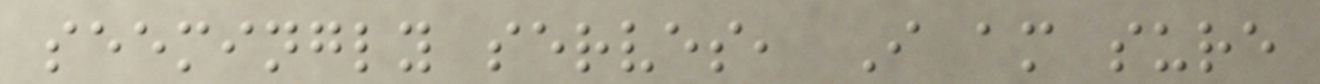seemingly serves, I am sure
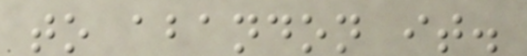to abandon it.
